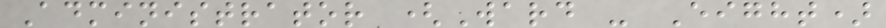Administrator (Ward - Eight)
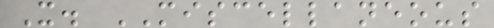X. MISCELLANEOUS
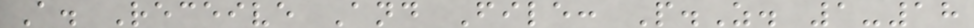A. Receive And File: P.Z. 1-18
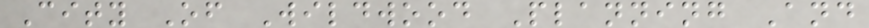City Of Wildwood Planning And
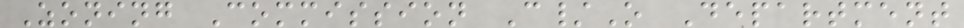Zoning Commission C/O Department
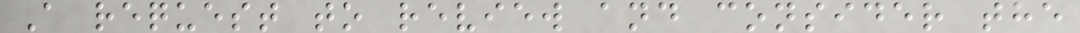A request to review and consider the
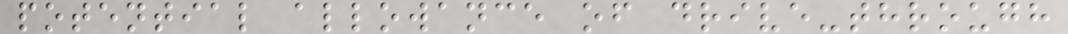potential allowance of drive-through
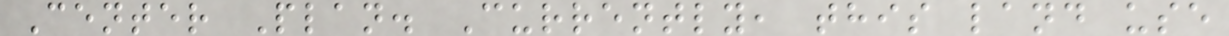Center Plan. Currently, this land use
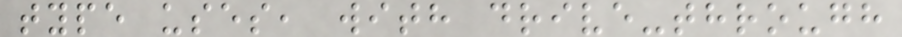type uses, with drive-through
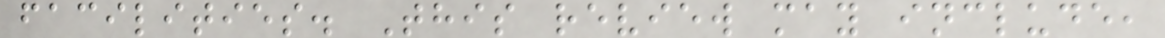facilities. This review may include,
